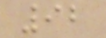92
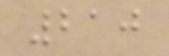210
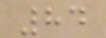84
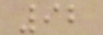92
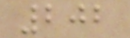202
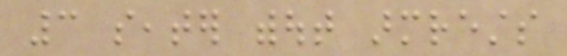3 seater without armrests
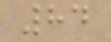84
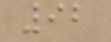92
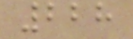228
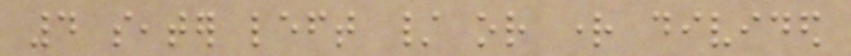4 seater left / or right divided
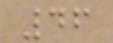46
